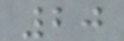20
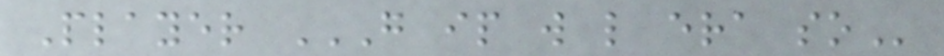Player G IP W L ERA SO
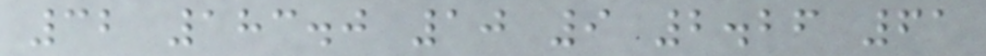32 183.0 10 9 2.26 61
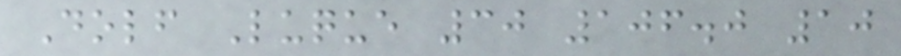Dolf Luque 30 106.0 10
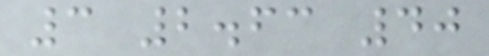3 2.63 40
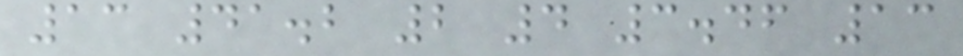13 41.2 2 4 3.46 13
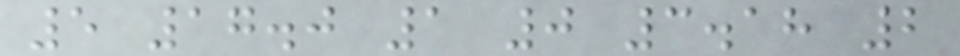5 17.0 1 0 3.18 2
